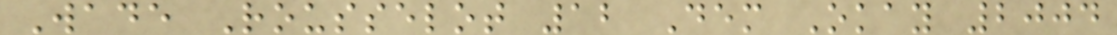Wade Rousselot 12 Dem Okay 2004
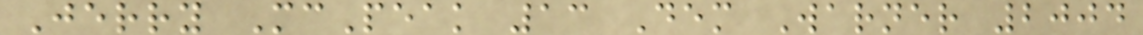Jerry McPeak 13 Dem Warner 2004
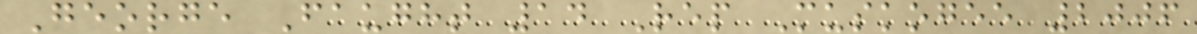George Faught 14 Rep Muskogee 2006
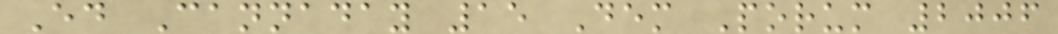Ed Cannaday 15 Dem Porum 2006
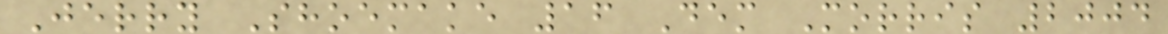Jerry Shoemake 16 Dem Morris 2004
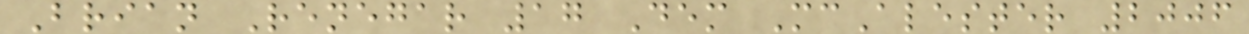Brian Renegar 17 Dem McAlester 2006
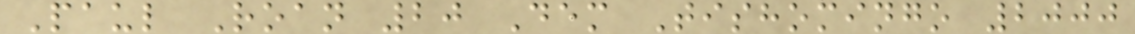Paul Roan 20 Dem Tishomingo 2000
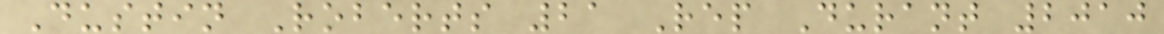Dustin Roberts 21 Rep Durant 2010
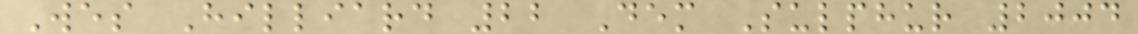Wes Hilliard 22 Dem Sulphur 2004
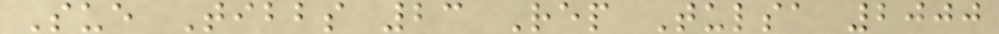Sue Tibbs 23 Rep Tulsa 2000
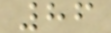86
